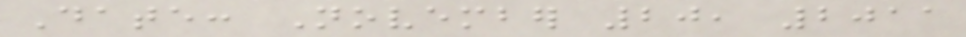Date: November 20, 2011
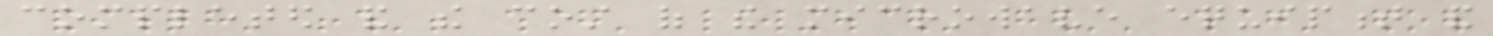completed and the cost of the microwave equipment and
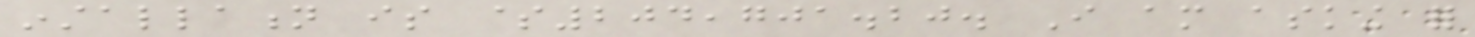installation is $204,701.20. I am asking for
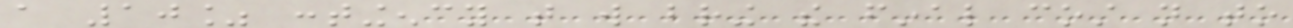a 10% contingency that will bring the final cost not to
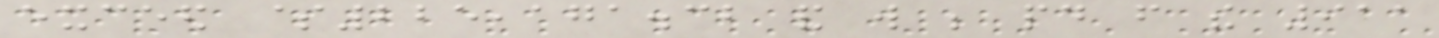exceed $225,171.32 and will be paid from the 911
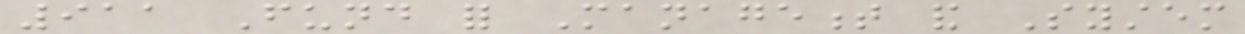911 Fund for Management and System
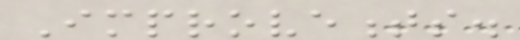Improvements.
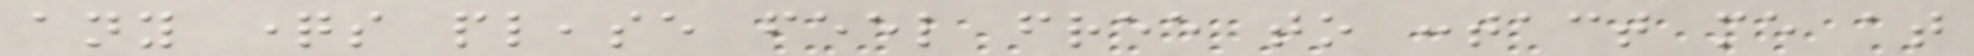any questions please feel free to contact me at
